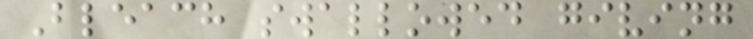Bleach swallowed giving
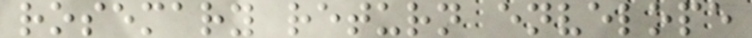rosemary return envelope
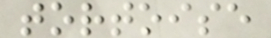tortoise
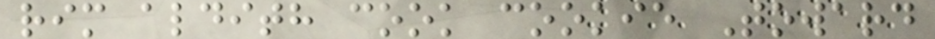rim aldith cook cookie Toward
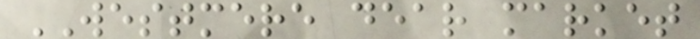WESTMERE dear market
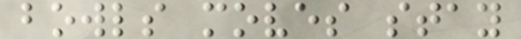bowls moves stay
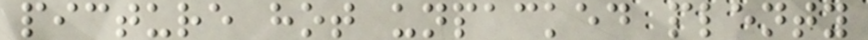picture hot unpacked plenty
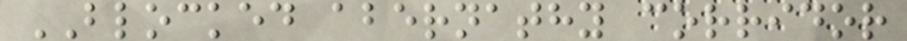BLOCKED abernathy corridor
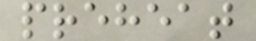preheat
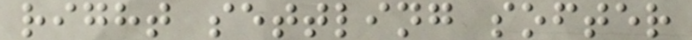right settling softer
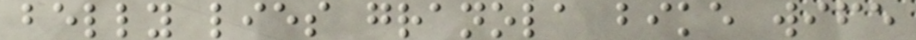belly lies granola bike wife
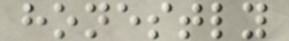honestly
